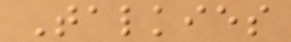Talkies
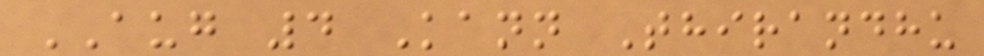AUG 4 Kann Thirandhu
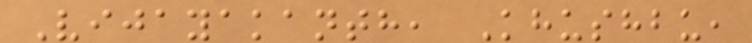Vijayakanth, Khushbu,
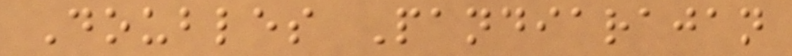Doubles Pandiarajan
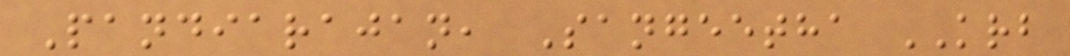Pandiarajan, Sangeetha KRB
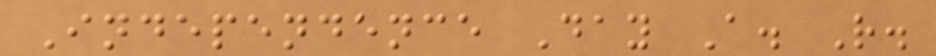Independence Day A. R.
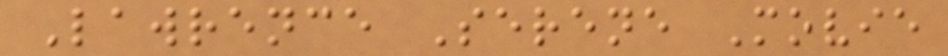Lawrence Serene Movie
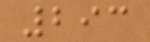293
